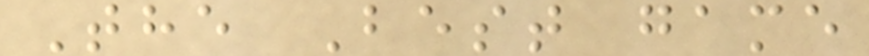The Best game
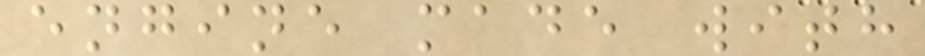engine made with
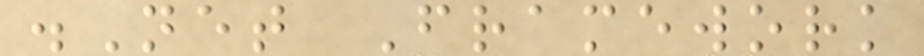.Net Framework
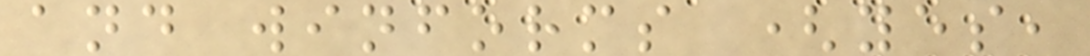and winforms (yes,
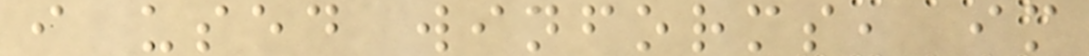i used winforms, im
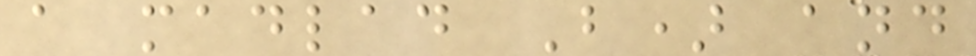a madlad B) and
